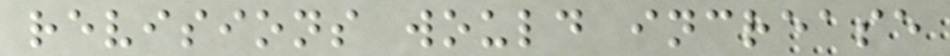revisions would increase
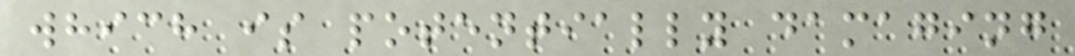which is potentially damaging
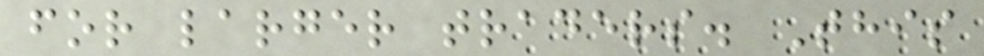for larger traders. This
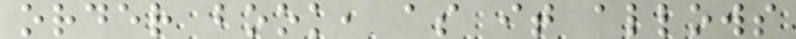order book, as it allows
